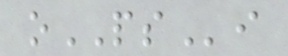oPSi
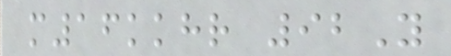m16kkhr 92Y
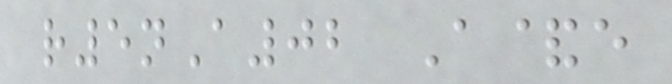r5nA02 A&e
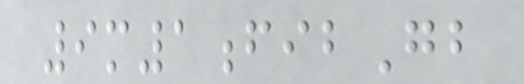9m1fibGb
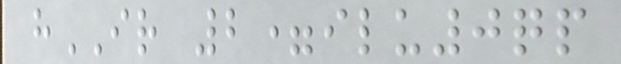hIR 2=ilu0qp
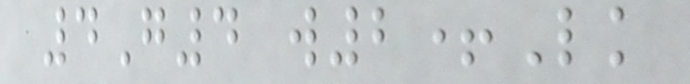4G4 w2+Lk
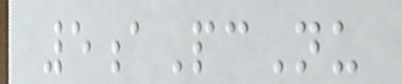5aPcNu
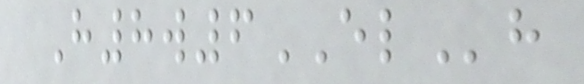H8w6ELh
